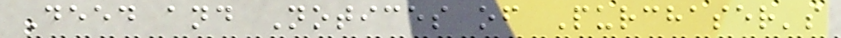Deed and Notices of Purchaser's
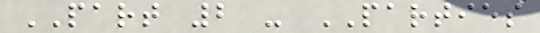PART 2 - PARTIES
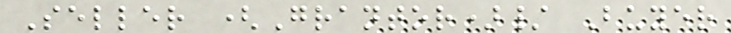Seller (Grantor)/ Buyer
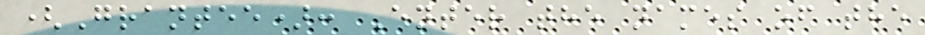(Grantee): Enter the names of the
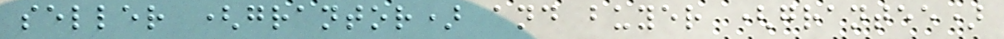seller (grantor) and buyer (grantee)
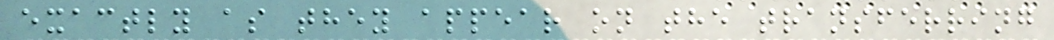exactly as they appear on the transferring
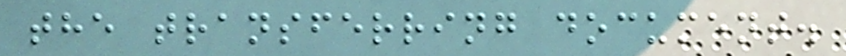the transferring document.
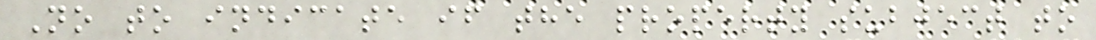No to indicate if the property subject to
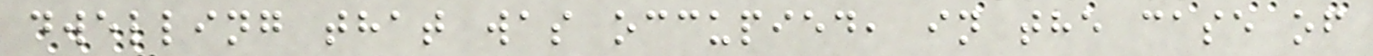dwelling that was occupied, in the case of
